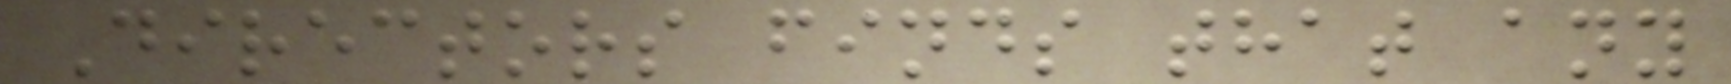Directors finds that any
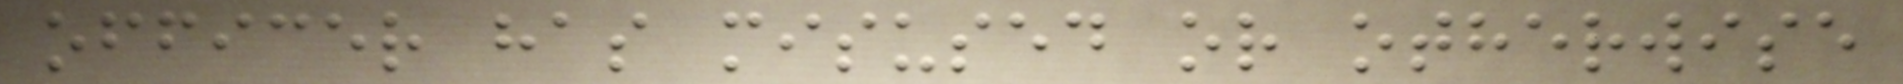officer has misused or otherwise
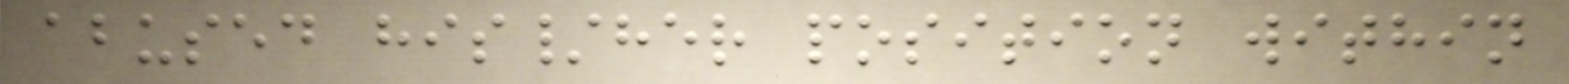abused his/her position within
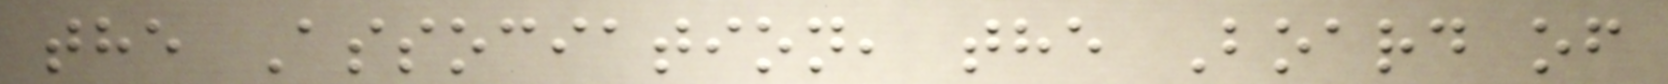the Association, the Board of
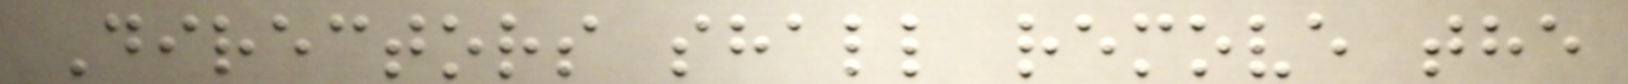Directors shall remove the
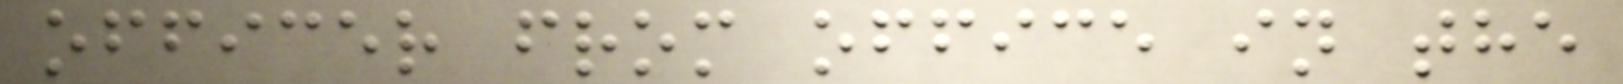officer from office in the
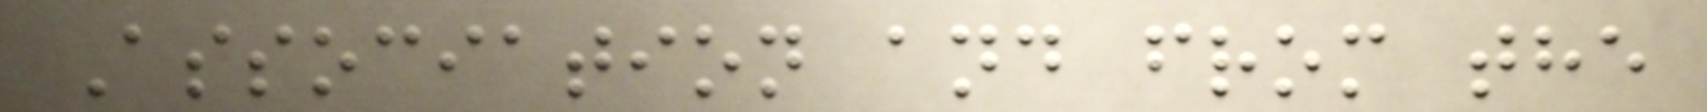Association and from the
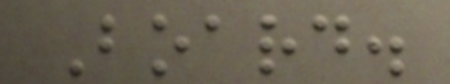Board.
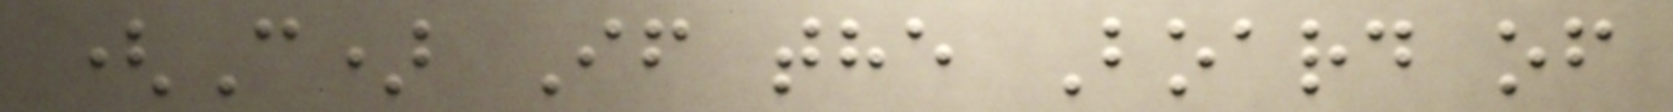(C) If the Board of
